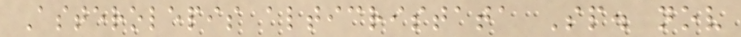Asterolepis alticristata Sp. nov
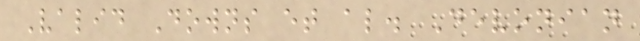Valid Downs et al. Devonian
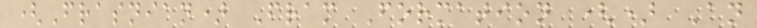(Frasnian) Fram Formation () An
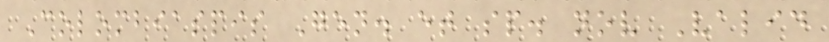Colombiaspis Gen. et sp. nov Valid
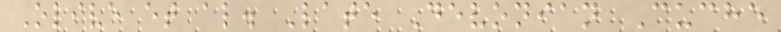Olive et al. Late Devonian Cuche
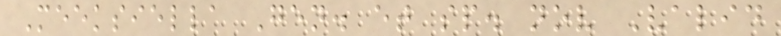Meeksiella Gen. et sp. nov Valid
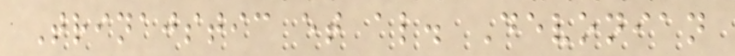Trinajstic et al. Devonian
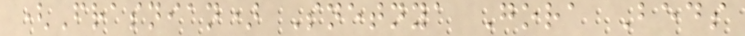(Frasnian) Snetnya Gora Beds
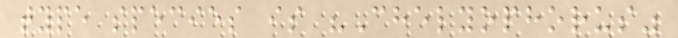type species is "Chelyophorus"
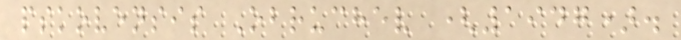pskovensis Obruchev (1947).
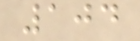104
